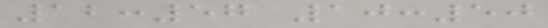12:57 10:50
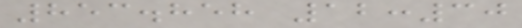853.858 12:30
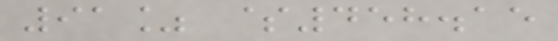91% $458.15
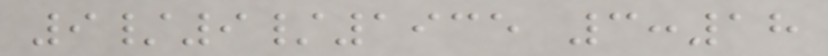9/9/1935 3:18
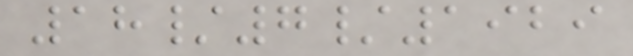18/7/1929
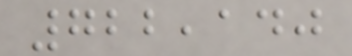722,140
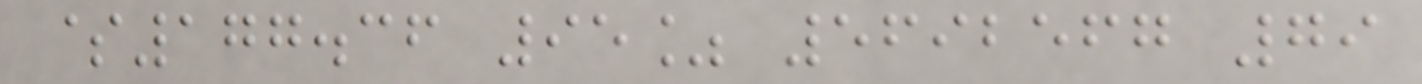$177.36 95% 5692567 79
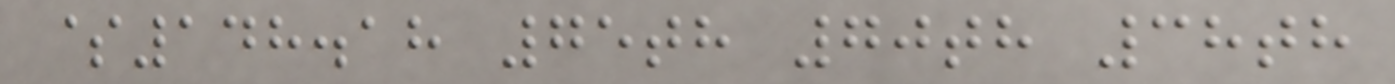$148.18 75th 70th 38th
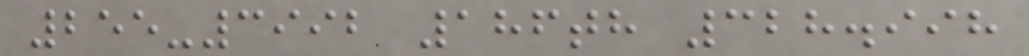255-3992 186th 328.998
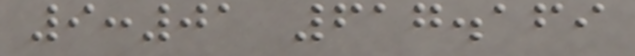9:01 617.169
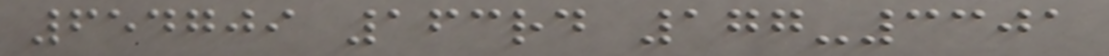654709 163rd 177-3301
